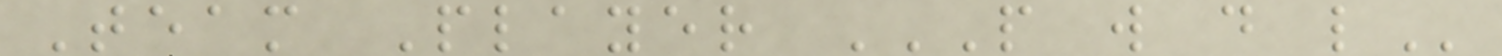Team Player P W D L
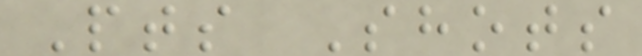Pts Shots
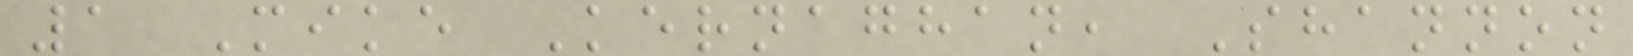1 Mike Kernaghan, Shannon
